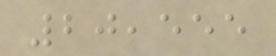20,555
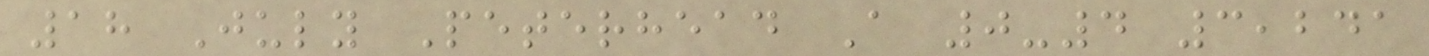18 July Peterhead A 0-4 3,241
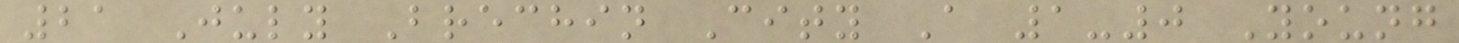21 July Brechin City A 1-0 Young
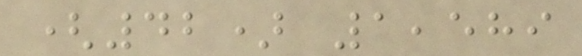(42) 1,589
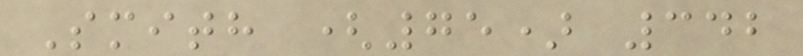Smith (75) 342
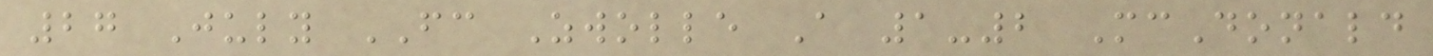27 July FC Zwolle A 1-2 McDonald
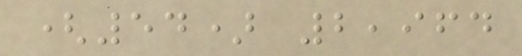(54) 2,964
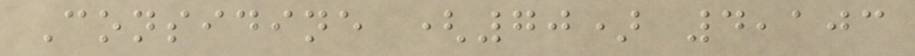Considine (70) 4,103
